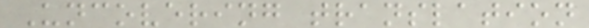Uncovering translation
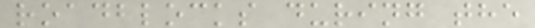roadblocks during the
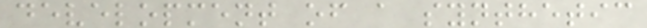development of a synthetic
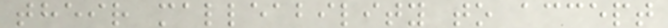their malleability to accept
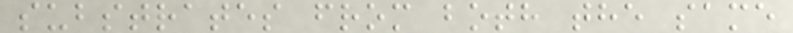substrates from both the same
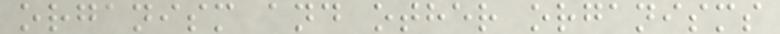organism and other organisms
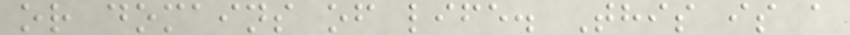or domains of life. This is a
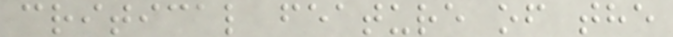critical feature of the
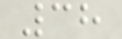38
